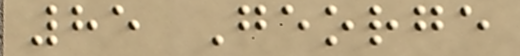85 George
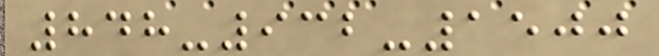848-932-1500
